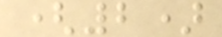(2)
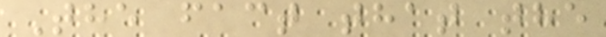The fact that the
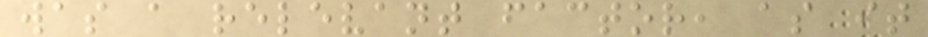was a relevant factor, as it
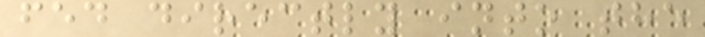fed directly into the
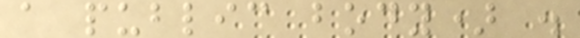a public body) .
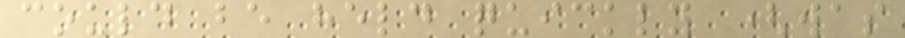could be held quickly (was
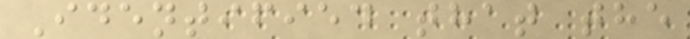Identified that the
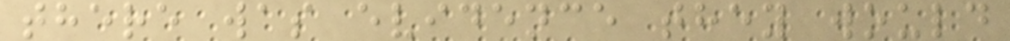there was evidence they would
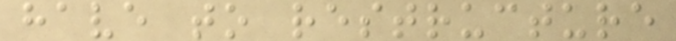have to restructure
